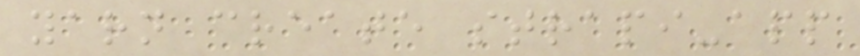yarn create strapi-app
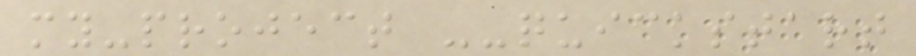my-project --quickstart
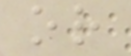or
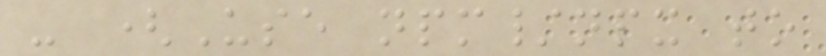- (Use npm/npx to
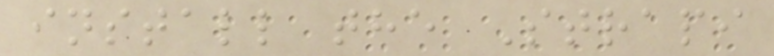install the Strapi
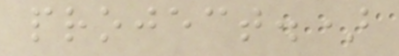project.)
